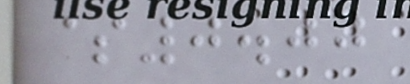$0.00
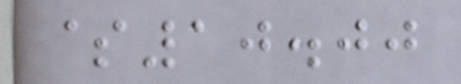$10.00
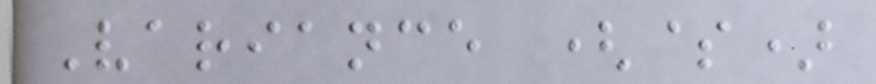Variance ($)
